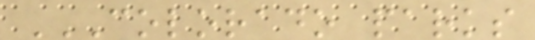COLORADO PARKS
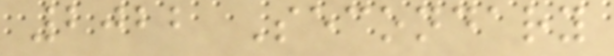2022 Secondary
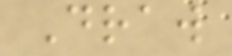Draw
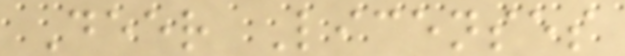Deer Licenses
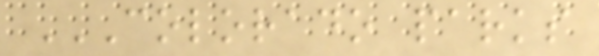COLORADO PARKS
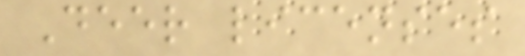Deer licenses
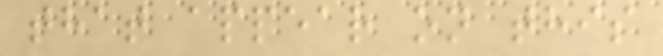that appear on this
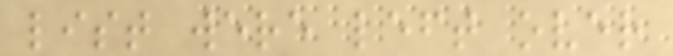list were left over
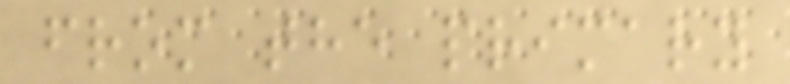from the primary
